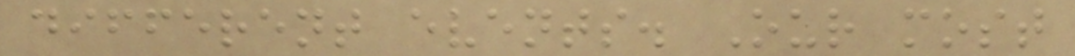different events. Our most
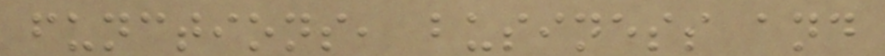functions, business and
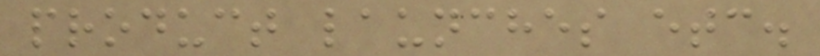product launches etc.
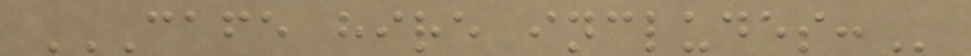CAFE HIRE INCLUDES:
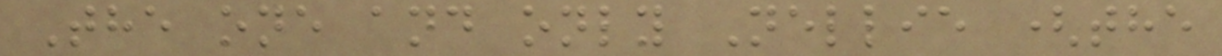The one and only Nellie (the
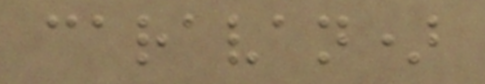caravan)
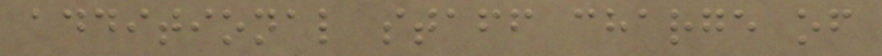additional staff charge of
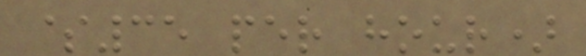$35 per hour)
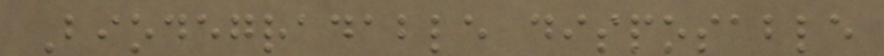Biodegradable disposable
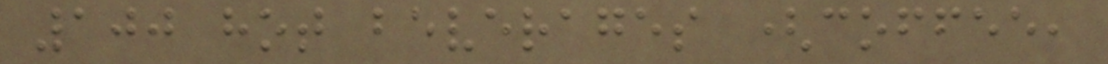100 hot beverages (coffee,
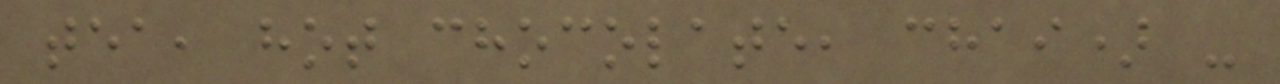tea, hot chocolate, chai) -
